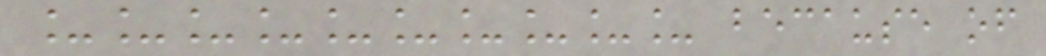__________ because of
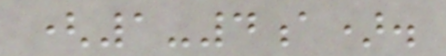(1-4a).
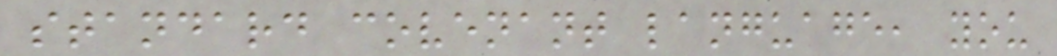standard covenant language, you
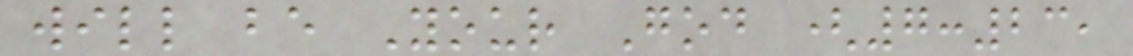will be Your God (7:23,
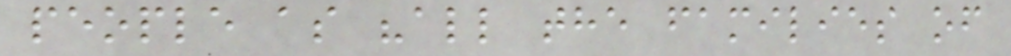people as "all the families of
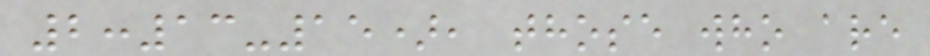2:13-15), those who are
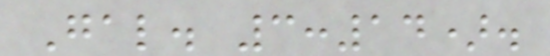Gal. 3:14).
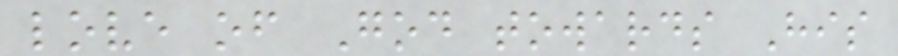love of God towards His
